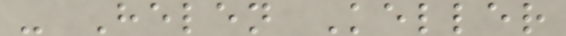- Helen Keller
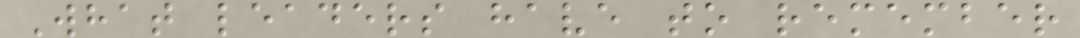What leaders have to remember
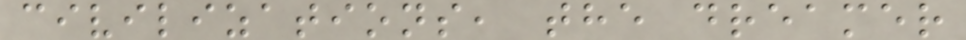civilizations, the dreamer
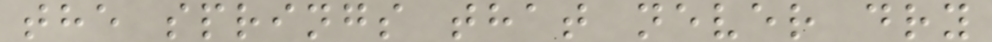the springs that never dry
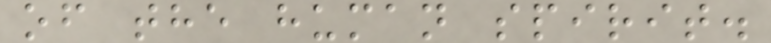of the human spirit.
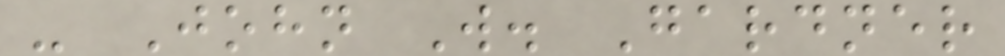- John W. Gardner
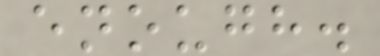enough.
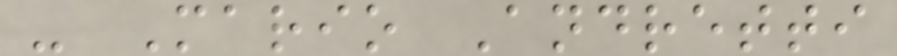- Mario Andretti
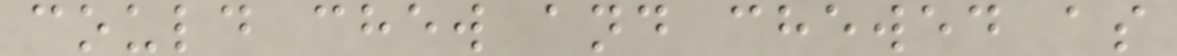could chew and chewed as
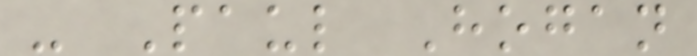- Paul Hogan
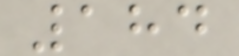184
